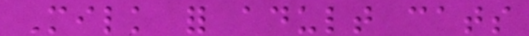Milk for adult cats
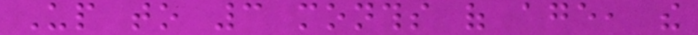Up to 3 months of age, the
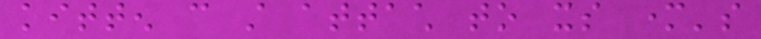kitten can still attach to its mother's
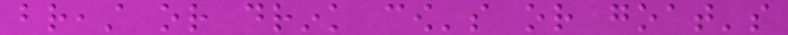breast or drink cow's or goat's
